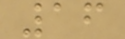16
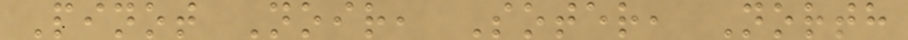Pinot Noir, Soter, North
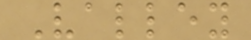Valley
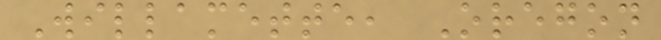Willamette, Oregon
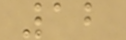12
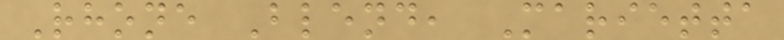Rhone Blend, Marietta
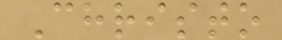Christo
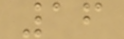16
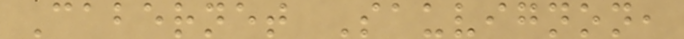Cabernet Sauvignon,
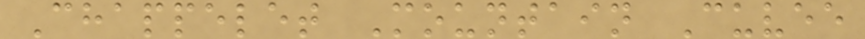Chappelet Mountain Cuvee
